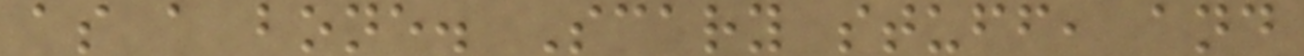as a bone. Scary stuff, and
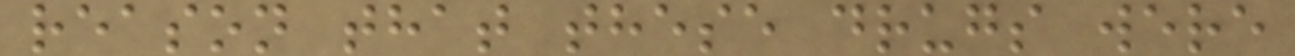reason that these drugs were
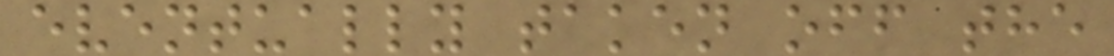eventually taken off the
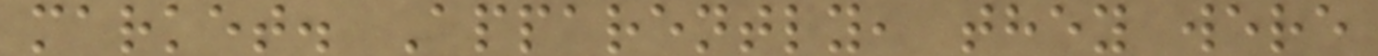market. Apparently, they were
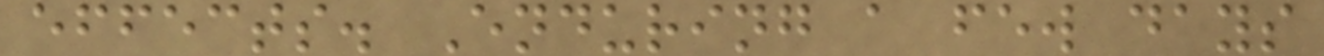effects. Enduring a few days
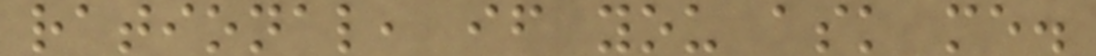rational, if you ask me.
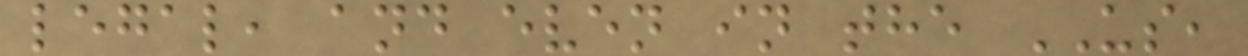legal, and even in the US,
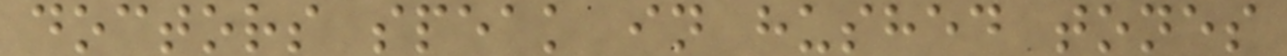doctors speak in hushed tones
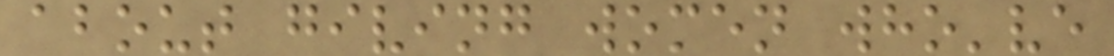about giving women who've
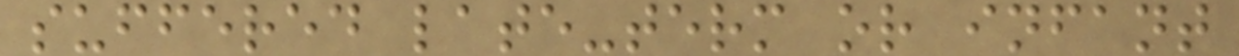suffered late-term or infant
